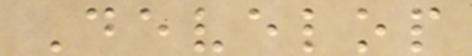Develop
